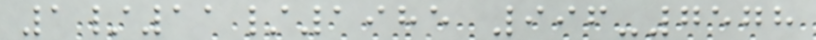1/11/1985 996-7578
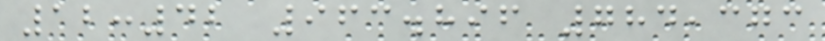12:42 963.896 784,373
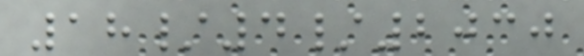18/4/2030
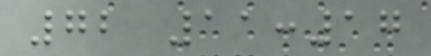72 11:17
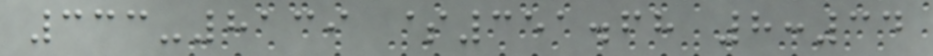333-8139 $351.68 8:34
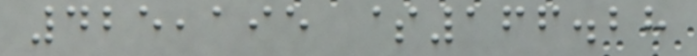425,195 $166.28
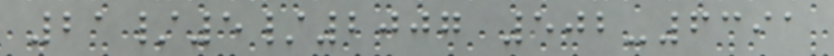21/5/2007 502-6391
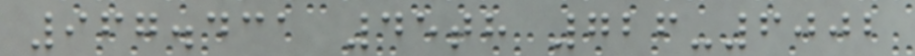967.431 45th 726-6002
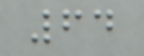64
